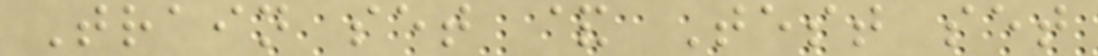Train set & Test set
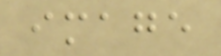image
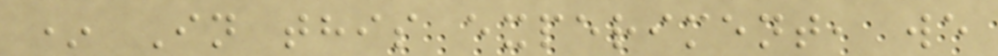* In this experiment, we
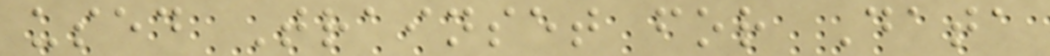used Trainset for Data
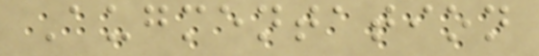Augmentation
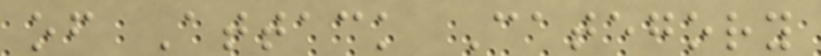of Attack Category
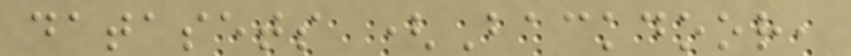datasets (Backdoor,
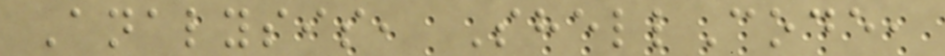Analysis, ShellCode,
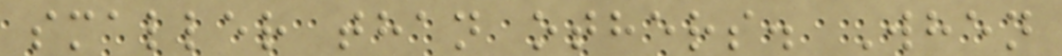smaller than others. When
